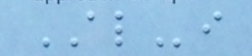ALi
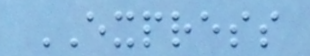EXPRESS
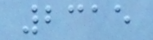2315
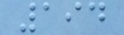194
